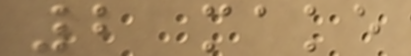2 make
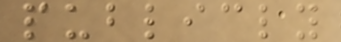publicly
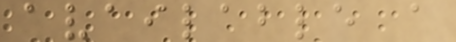available a
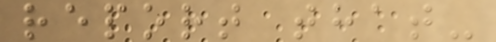report that-
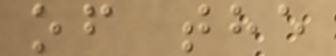of the
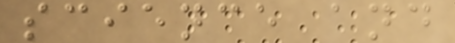science and
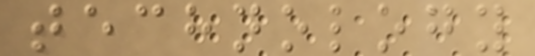technology
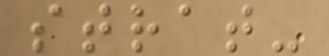strat-
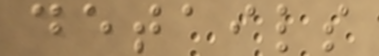details
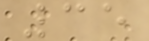35
